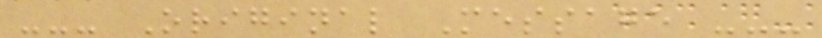--- Original Message ---
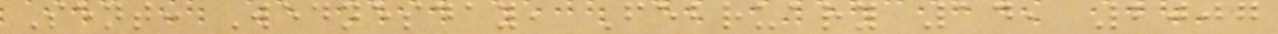Sent: Wednesday, February 14, 2007
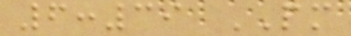6:39 PM
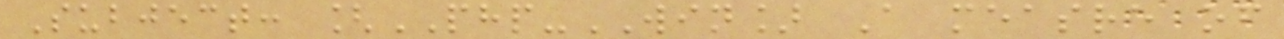Subject: [PHP-WIN] A measre of
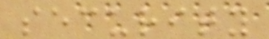security
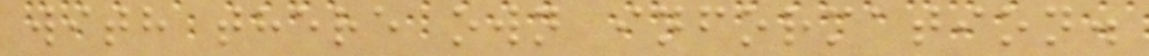with there own information.
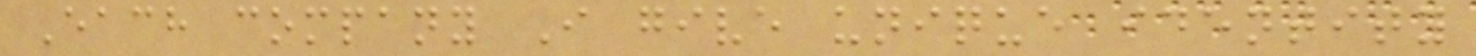Each company I give unique identity
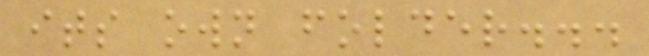its own folder...
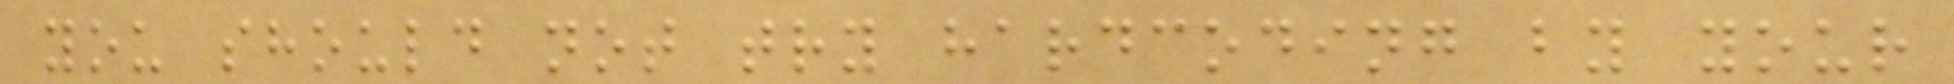you should not try hardcoding by your
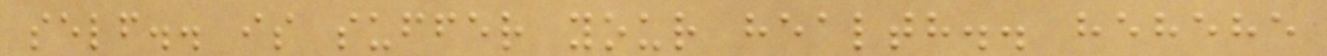self.. is suffer your health.. hehehe
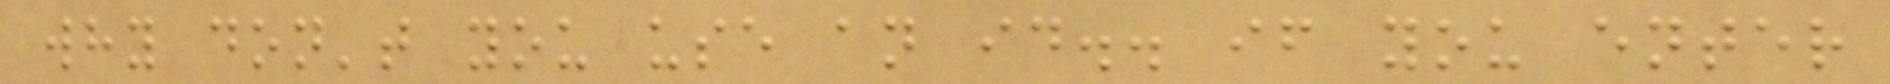why don't you use an id.. if you enter
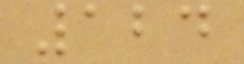124
